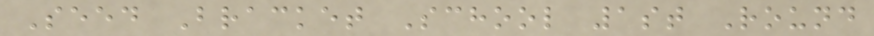Seed Bracket School 1st Round
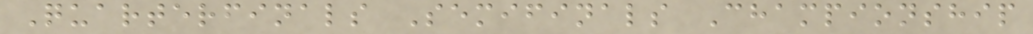Quarterfinals Semifinals Championship
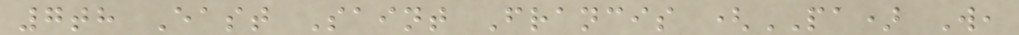7th East Saint Francis (PA) W,
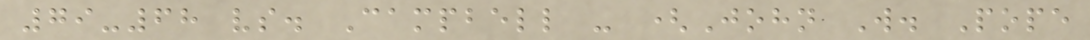79-68 vs. Campbell - (John W. Pope
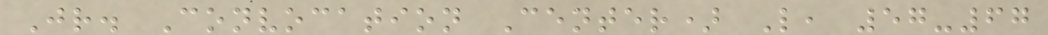Jr. Convocation Center) L, 57-67
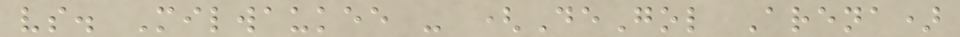vs. Milwaukee - (DeGol Arena)
